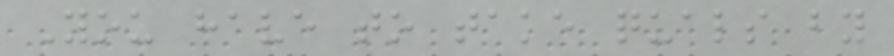You have to take quals by
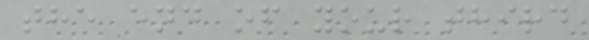the end of your third
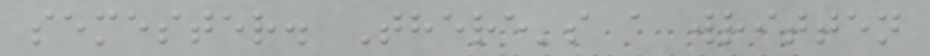semester. There's a written
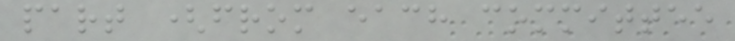part (from each committee
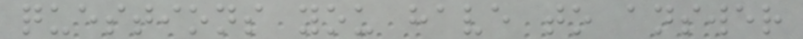questions you have to answer
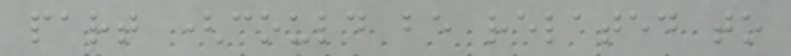part (could be related to
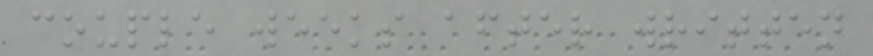couple weeks after written
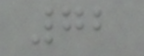72
